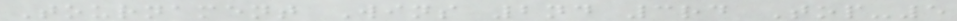Tournament Wins 2nd 3rd Top-5
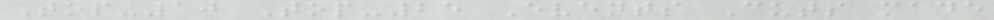Top-10 Top-25 Events Cuts made
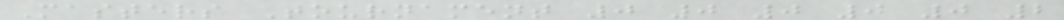Masters Tournament 0 0 0 0 0 2
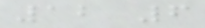12 6
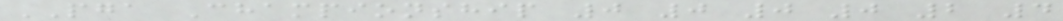PGA Championship 0 0 0 0 2 4
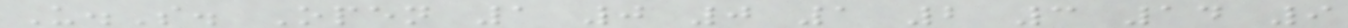U.S. Open 1 0 0 1 2 3 14 9
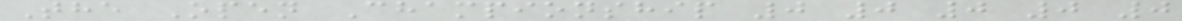The Open Championship 0 0 0 0 0
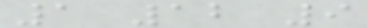1 12 9
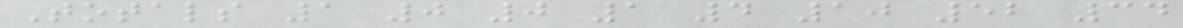Totals 1 0 0 1 4 10 52 34
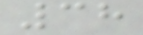38
